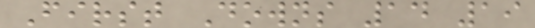First Downs 14 19
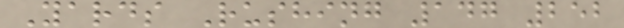Yards Rushing 147 252
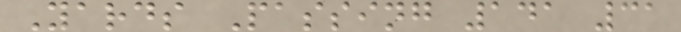Yards Passing 141 31
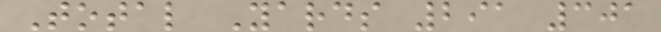Total Yards 291 301
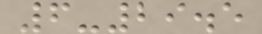6-29.5
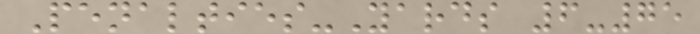Penalties-Yards 6-75
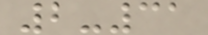2-31
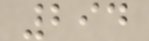294
